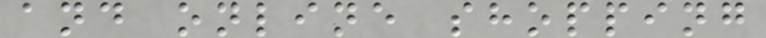and online shopping
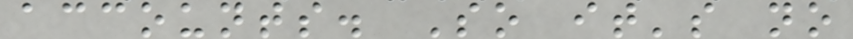accounts. So it's no
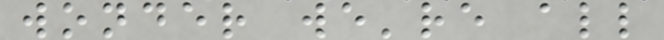wonder we're all
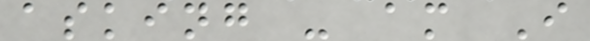asking - am I
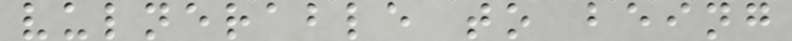vulnerable to being
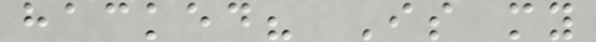hacked? Is my
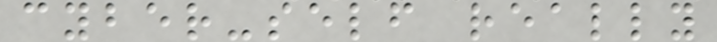cyber-self really
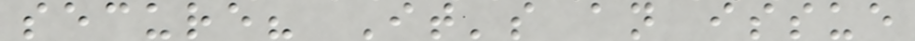secure? It's an issue
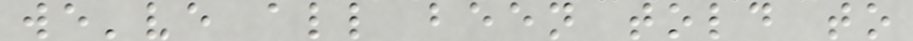we've all been told to
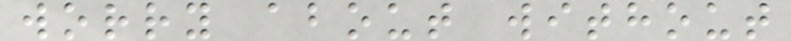worry about without
